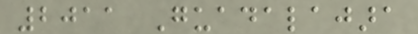2011 Guadalajara
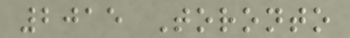2015 Toronto
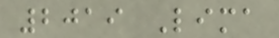2019 Lima
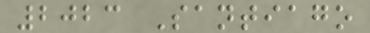2023 Santiago
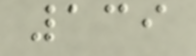139
